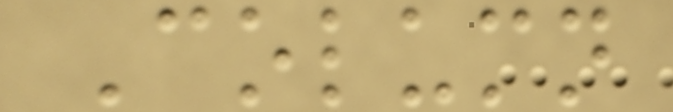Column
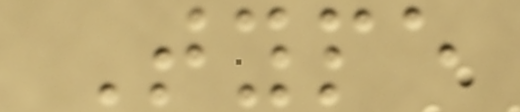Type
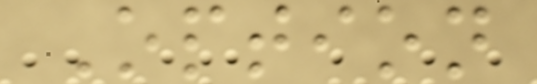Option
